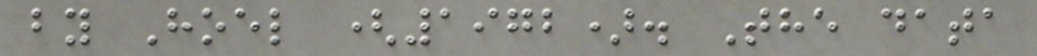by Hoel (1972). The data
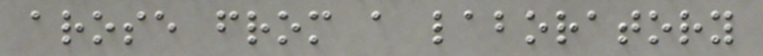arose from a laboratory
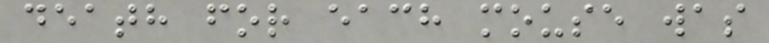death for each mouse was
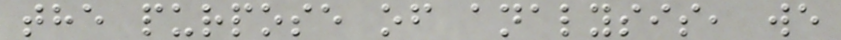the purpose of analysis, we
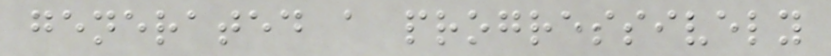generated a progressively
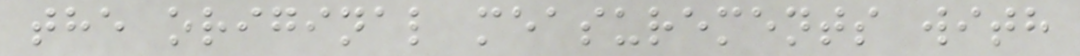the original measurements with
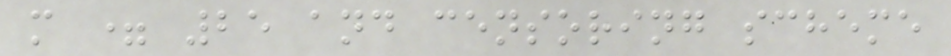m = 25 and censoring scheme
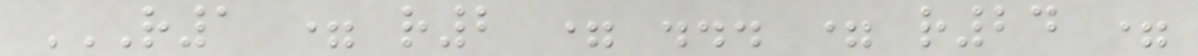R1 = R2 = ... = R24 =
